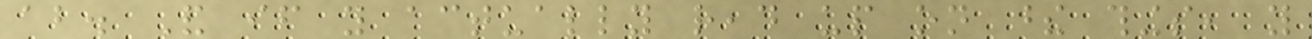about. And if you actually read up on these things, you
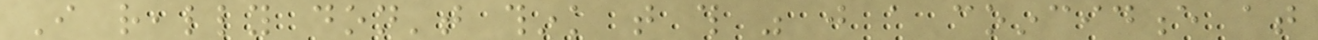I really don't think that this was just a coincidence at
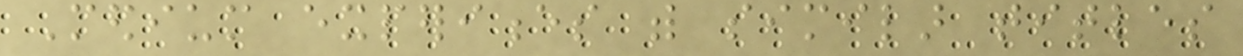Medium experiences with similar titles
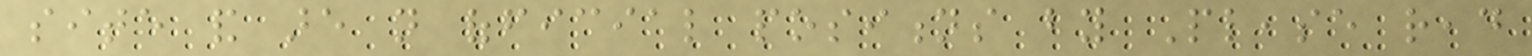site and are not official positions by Please read
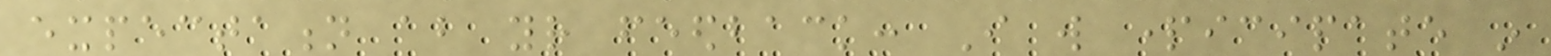expectation about your feedback: I will participate in
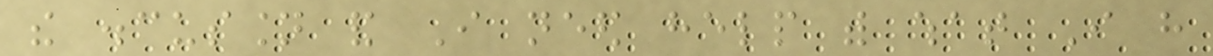the discussion and I need help with what I have
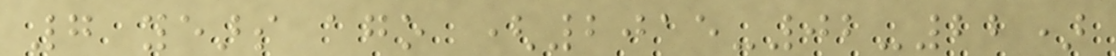7 years ago (2015-02-22)
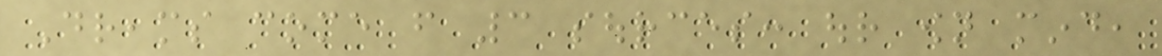Dreams come from 3 sources: our own mind,
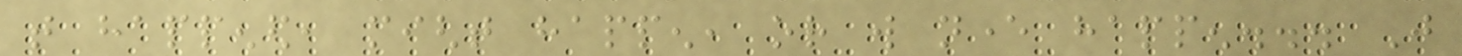that happened, might happen, or will never happen... Just
